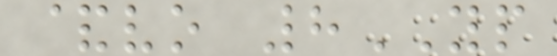&vo 8YP
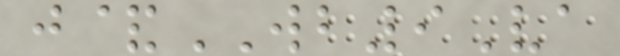j&WB9Va
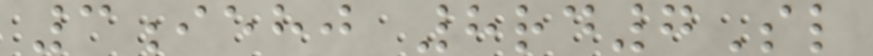3iehj 8rd7Sl
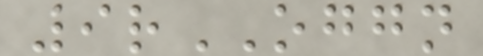9rOGGN
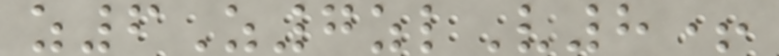z6Z7zlV8+
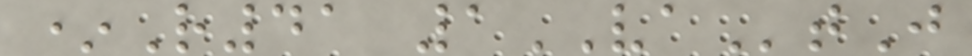*R41 1VAtJ
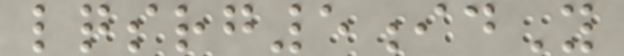lqsrg5idY
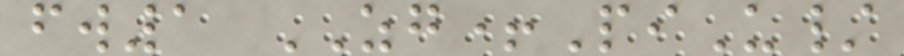fw1 ZG+PiU/
